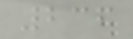236
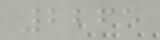2265
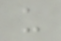us
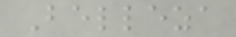Belleza
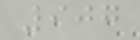907
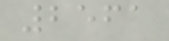2561
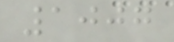1007
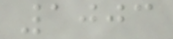1003
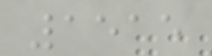1515
